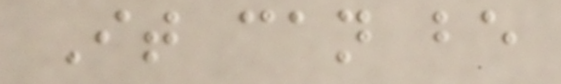It can be
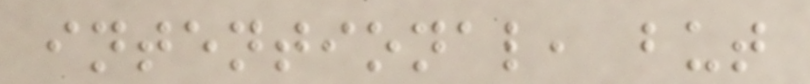intentional, but
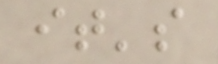it's
